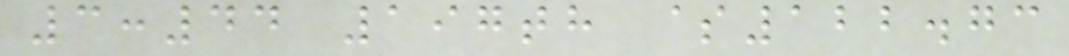3:44 197th $122.73
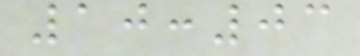10:03
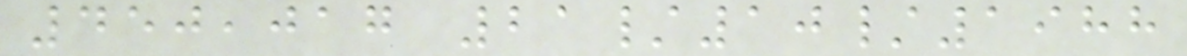450,017 21/10/1988
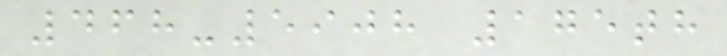468-5908 175th
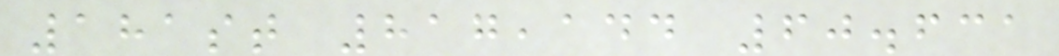181st 817,144 60.631
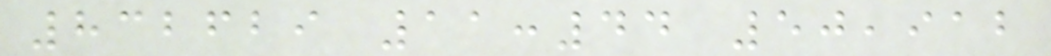832629 11:44 50,912
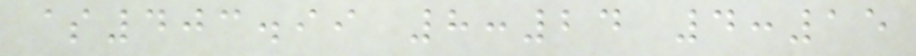$403.99 8:24 4:15
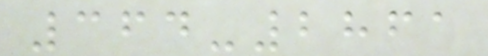364-2861
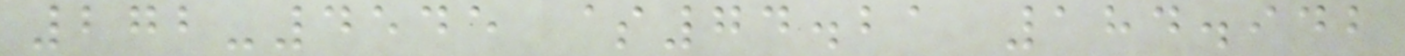272-4545 $74.21 184.942
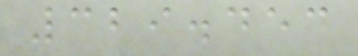329.453
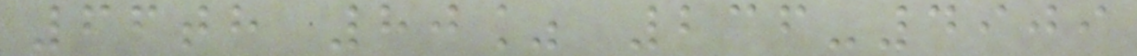66th 80% 236-4909
